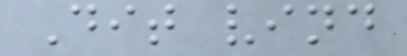Dit vind
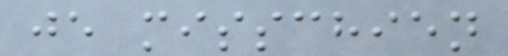je misschien
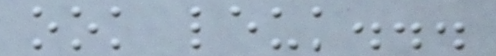ook leuk...
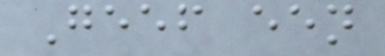Geef een
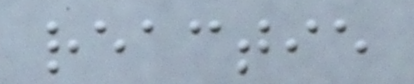reactie
